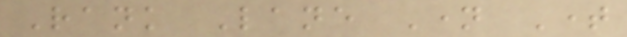Rank Lane Name Time
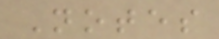Notes
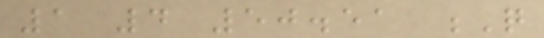1 4 50.51 Q
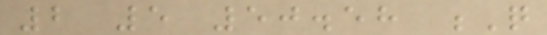2 5 50.58 Q
